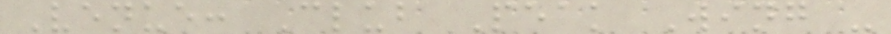Venue: Club Peak Wing -
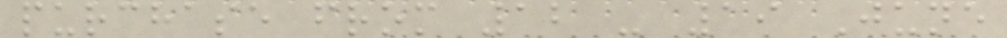purchase from 12 - 19 June
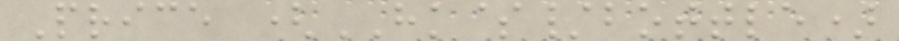Price (HK$/bottle)
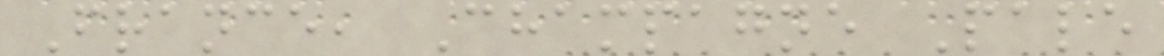France, Champagne Pale
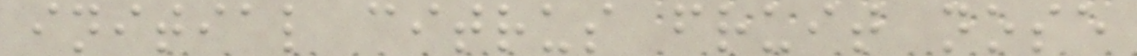initial citrus fruit nose
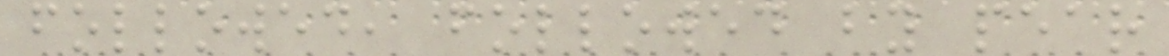followed, followed by pear
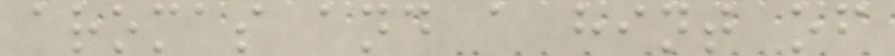aromas and a hint of
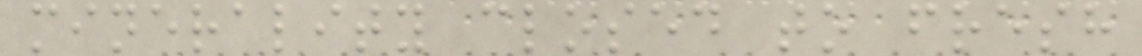minerality closed to fresh
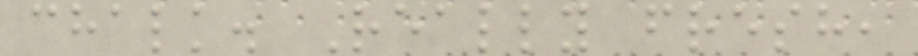chalk. Really fresh,
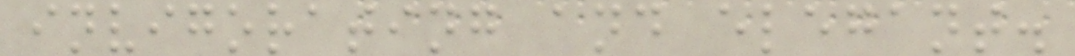invigorating and elegant.
